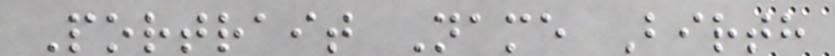Portrait Name Birth
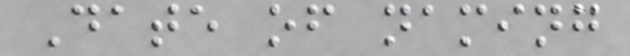Date of naming
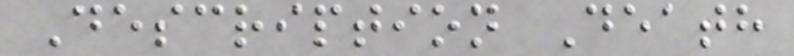Description Death
